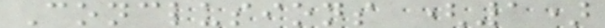Conclusions (1)
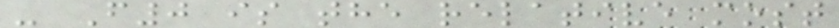- F0 is the relative most
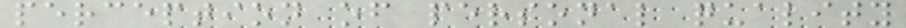perception of personal quality
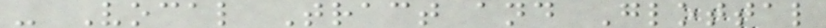- Vocal Tract and Glottal
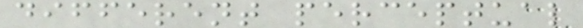different perceptual
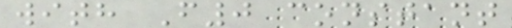with F0 constant
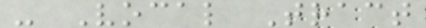- Vocal Tract
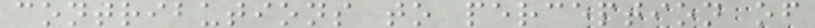contributions to perception of
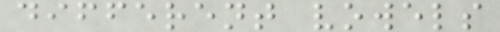different vowels
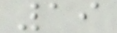19
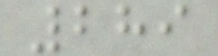289
